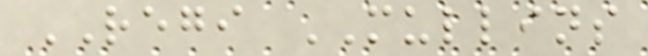REGI MULLINS
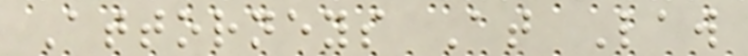Attorneys At Law
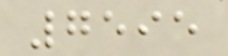7595
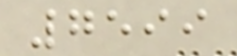7599
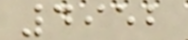4952
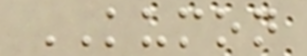KUMON
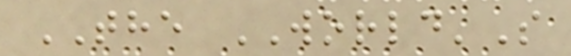THE WORLD'S
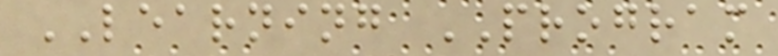LEARNING PROGRAM
